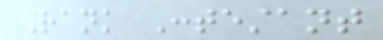Rank Contestant
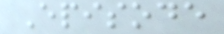Episode
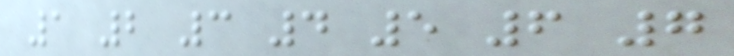1 2 3 4 5 6 7
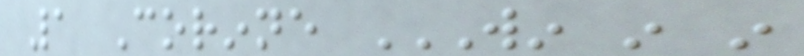1 Corinne WIN IN IN
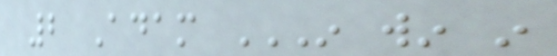2 Adam IN WIN IN
